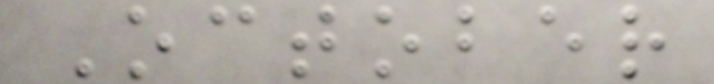October
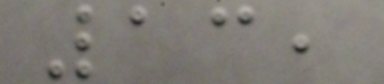13,
